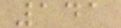141
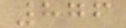876
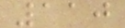110
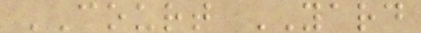COURT YARD
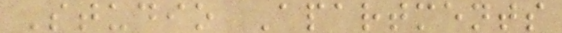Studio Apartments
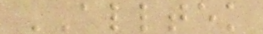ALLTEK
